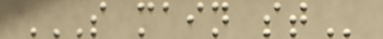S MAIN ST
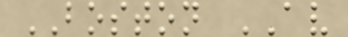BOSTON AV
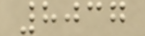8037
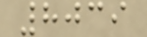8039
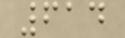614
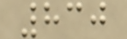830
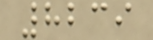8239
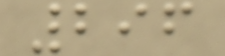296
